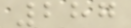287
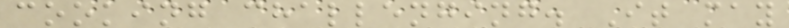cooking challenging. It may
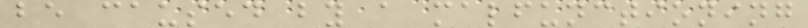be caused by a malfunctioning
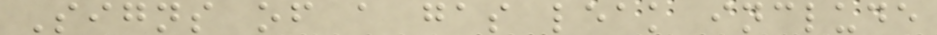Signs of a gas leak include
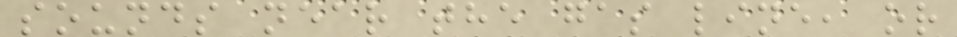sounds near the gas line, or
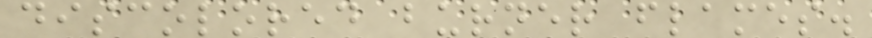discolored burner flames.
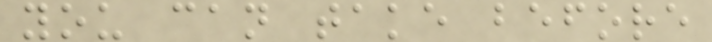you can take before
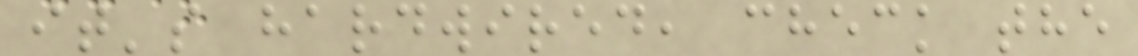it's hardwired, check the
